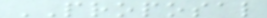PROPOSAL
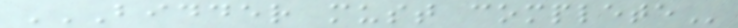BIDDER MUST COMPLETE
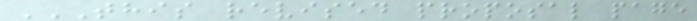THIS REVISED PROPOSAL PAGE
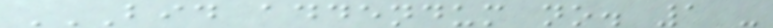BID ADDENDUM NO. 1 -
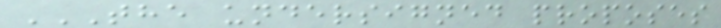THE UNDERSIGNED PROPOSES
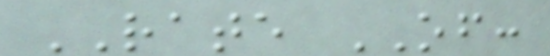RATE OF:
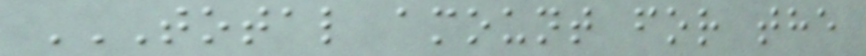TOTAL AMOUNT FOR THE
